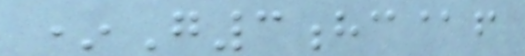*G3hc@f
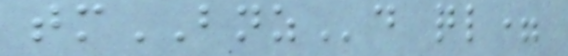tmBNZd ql=
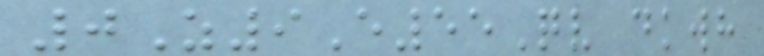0Z9E55Qv dkwh
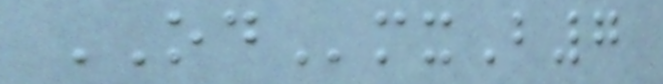ODmxB7
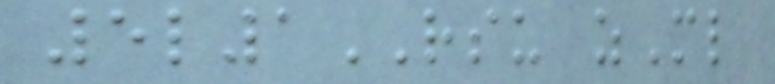5l1RSU zMl
